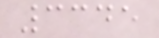3345
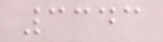3343
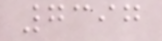7397
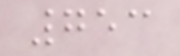753
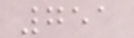751
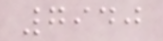7940
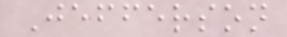Jefferson
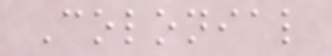Colonial
